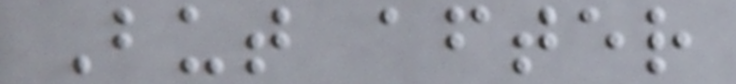But after
